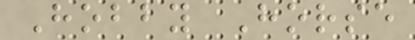Hobby Horse
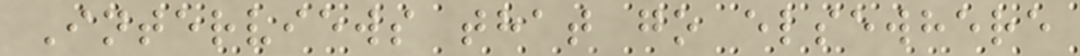Interviews that go elsewhere
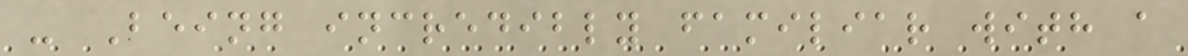- Being incredibly familiar with a
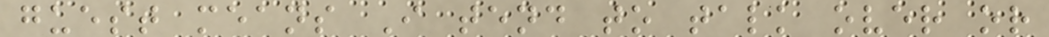guest means I tend to talk over or
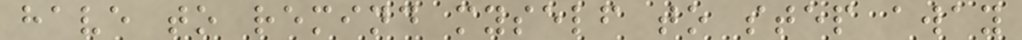have to remind myself to step away
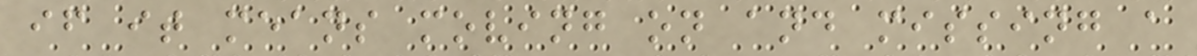if it means moving on and missing a
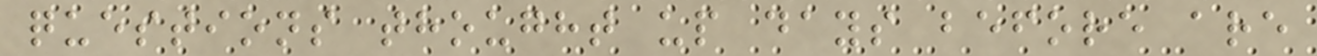questions thought up days before are
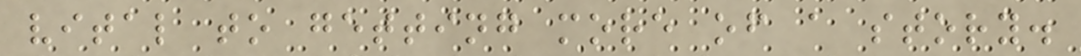vital to getting more of a story.
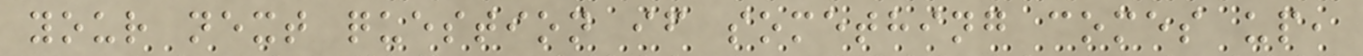your next question if something comes up,
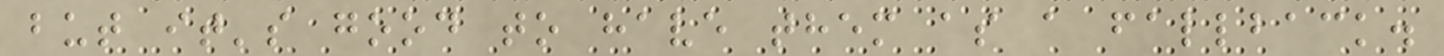but it's good to have them as a fallback.
